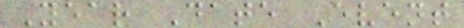Year Date Event
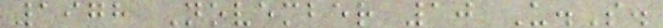1978 November 10 U.S.
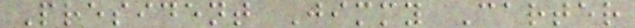President Jimmy Carter
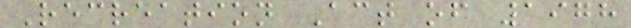Recreation Act of 1978
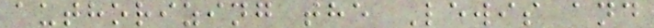authorizing the Lewis and
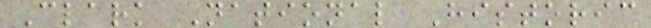Clark National Historic
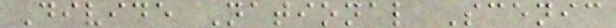Divide National Scenic
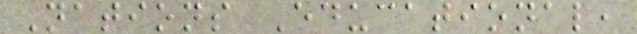Nations Educational,
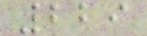229
